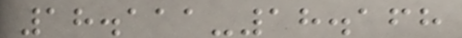18.111-18.168
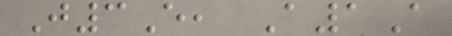J3E, A1A
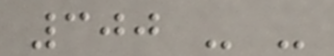300 - -
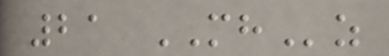21 MHz
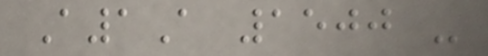A1A 1500 -
